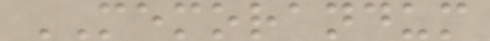MEMORANDUM
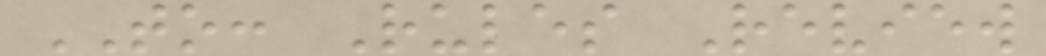TO: Rules Review
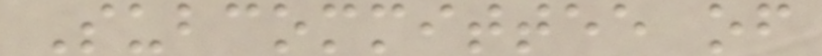Subcommittee of
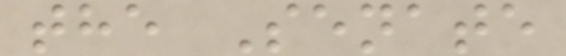the Senate
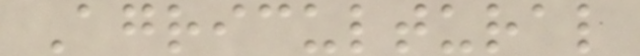Agricultural
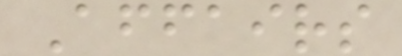Affairs
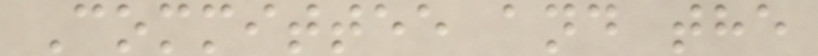Committee and the
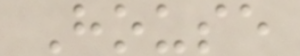House
